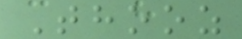Thooz
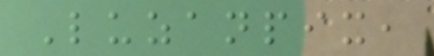Luzanpix,
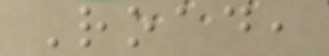Road,
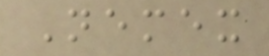Nemex
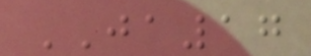JA17
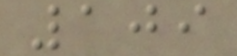109
